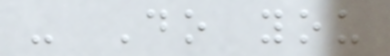- Do you
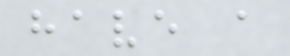have a
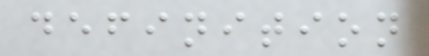definition
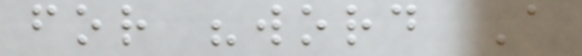for "word A
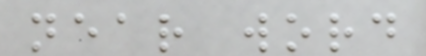near word
